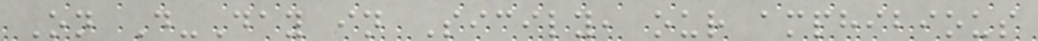On D-Day in Sicily, our amphibious
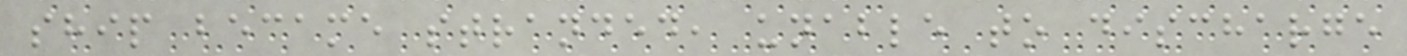ship became stranded, unable to discharge
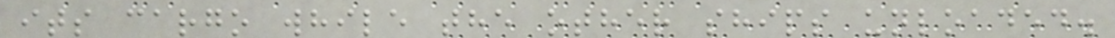its cargo while the other ships unloaded.
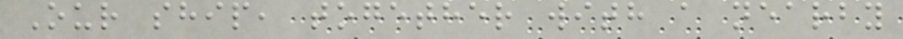Our ship, together with a nearby
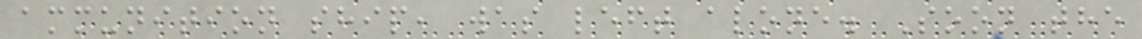ammunition ship, was left alone. Soon the
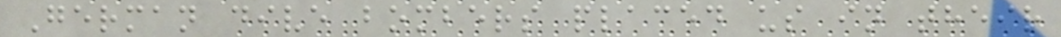German dive bombers placed us in their
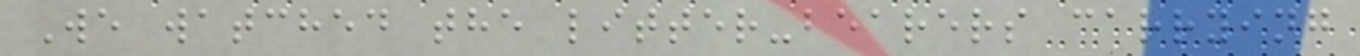We watched the litter-bearers carrying
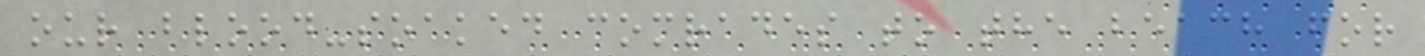our blood-soaked comrades to the beach for
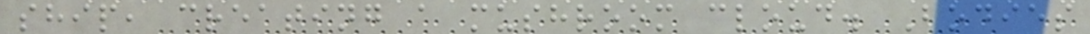ship, creating a mushroom cloud. Bodies
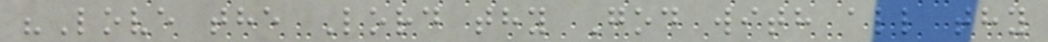"Love the Lord thy God with all thy
